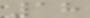18
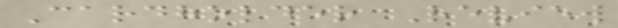Cardholder Review
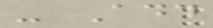- Add
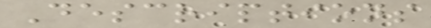Descriptions
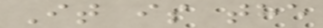It is the
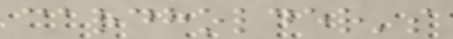cardholder's
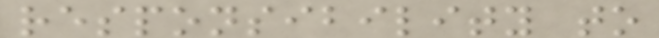responsibility to
